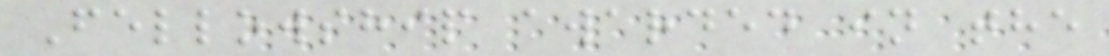Fellowship awarded in the
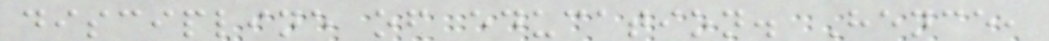discipline of education. Hence,
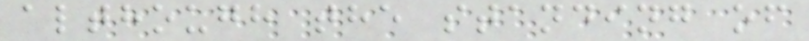although the standing of
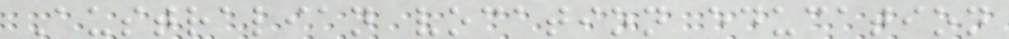Australian vocation education
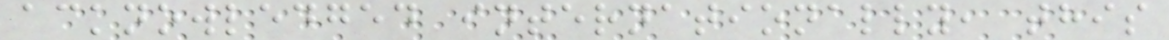acknowledged internationally, this
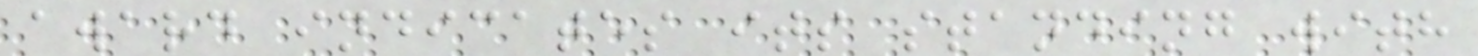award indicates its standing with
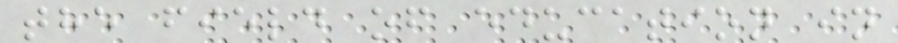the field of education in
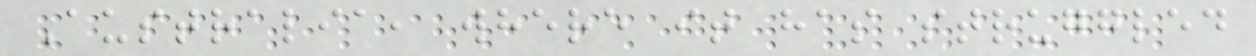Australia, where it has struggled
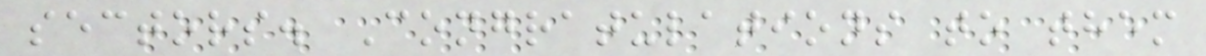sectors. Congratulations to them
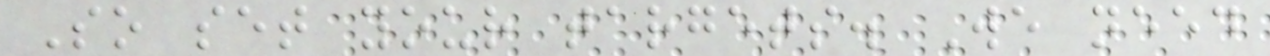So set your targets. We need
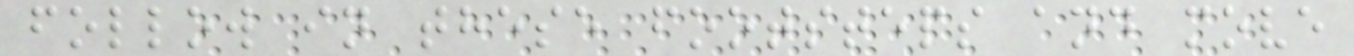follow in these footsteps and move
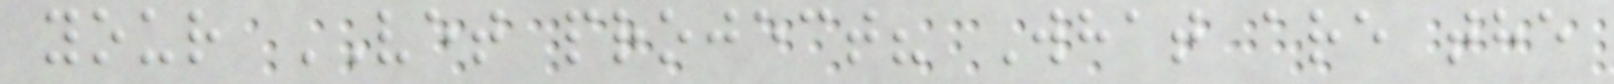your VET project? What are the
